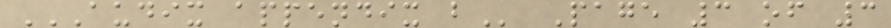AUDIX APPENDIX B Page 3 of 3
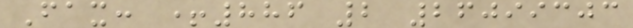Fax: +886 2 26099303
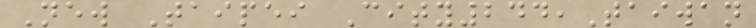New Taipei City244,Taiwan
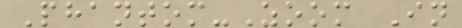Phantom-Zoom In
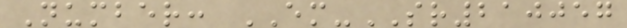Number: EM-SR210057
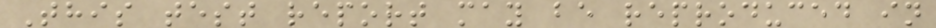This test report may be reproduced in
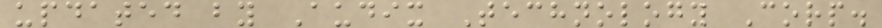updated by Audix Technology Corp.
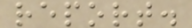report.
